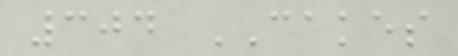304 CAKES
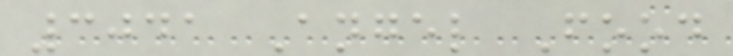3041 Angel Food
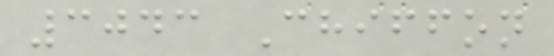3043 Chiffon
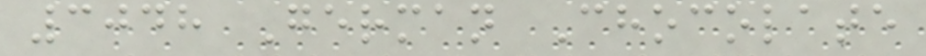3048 German Chocolate
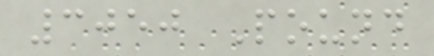3050 Pound
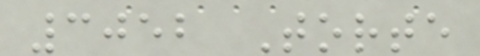3052 Torte
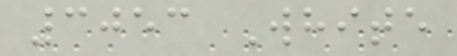3053 White
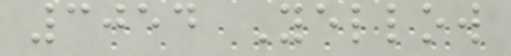3054 Yellow
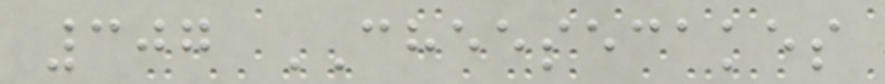307 CHEESECAKES
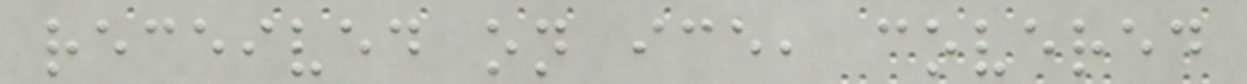received on ice, covered
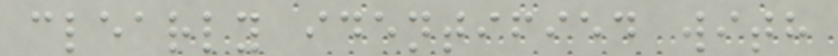clearly identified with
